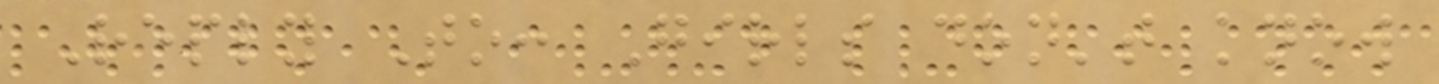Reply To: Girls don't know
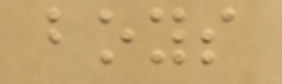boys
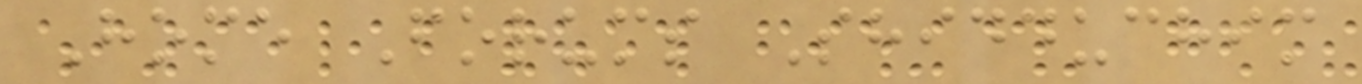Home Forums Shidduchim
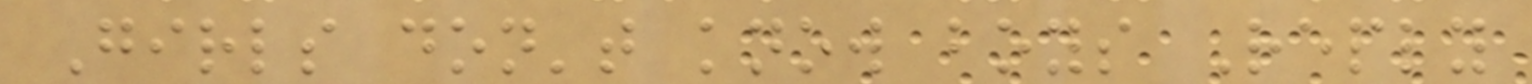Girls don't know boys Reply
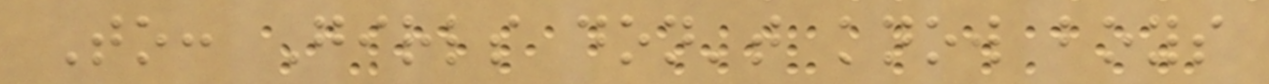To: Girls don't know boys
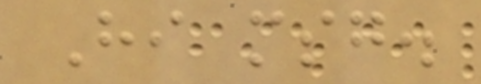Hi msg.
